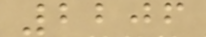2206
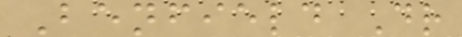Benfield Dr
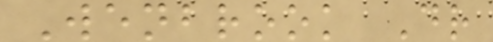Wenbrook Dr
